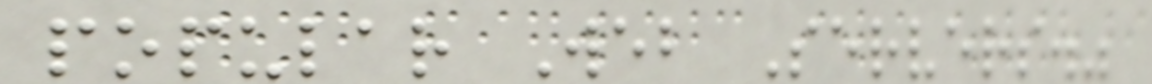popular Web Servers."
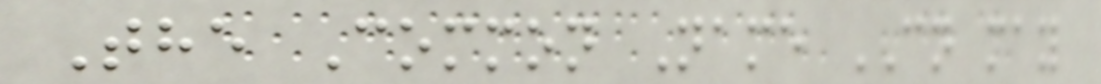The Common Name CN may
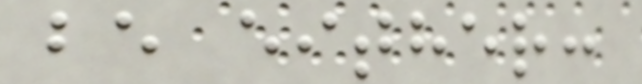be either:
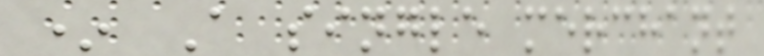* A single merchant
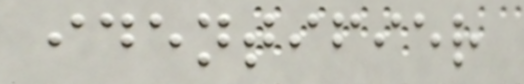identifier
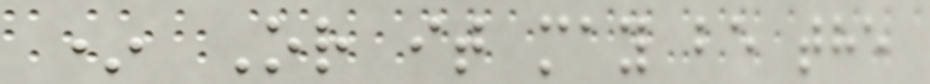* Or it may be the
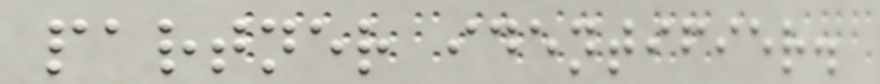partner identifier.
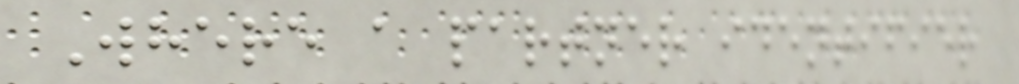Where a partner identifier
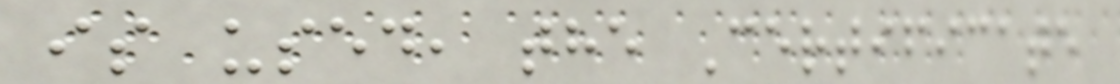is used, the Certificate
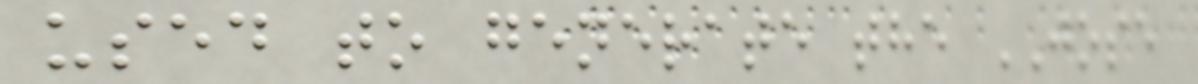used to generate the JOSE
